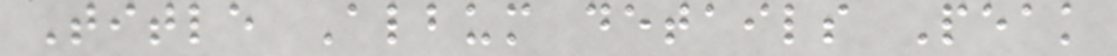Title Album details Peak
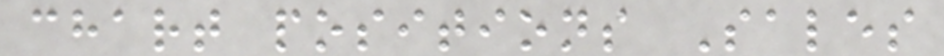chart positions Sales
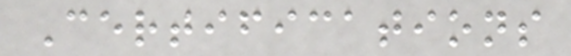Certifications
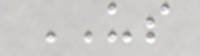US
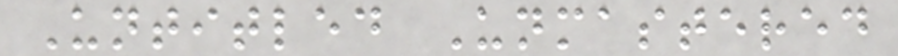Untitled Unmastered
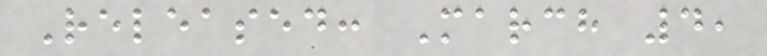Released: March 4,
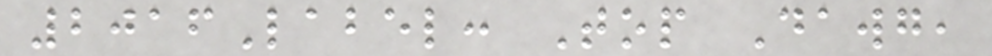2016Label: Top Dawg,
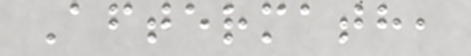Aftermath,
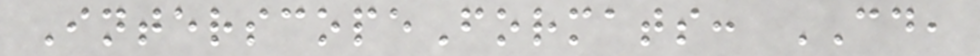InterscopeFormats: CD,
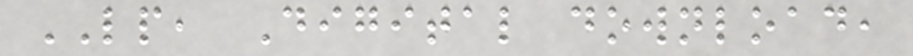LP, Digital download,
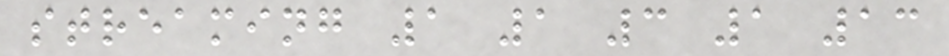streaming 1 1 3 1 13
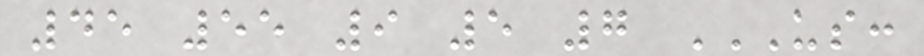45 55 9 5 7 US:
